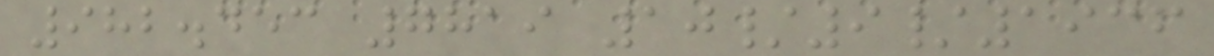982.453 7819 10/9/1936
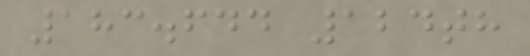183.644 124th
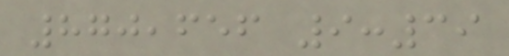870,656 9:39
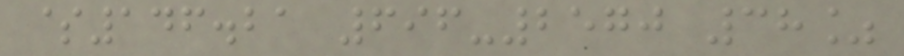$146.21 696-2570 38%
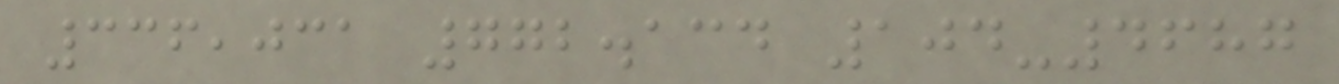336,031 772.134 104-4687
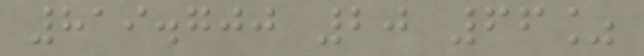819.700 20 66%
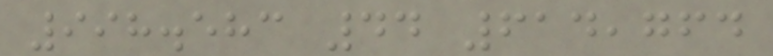998.583 44 614,764
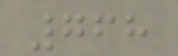768
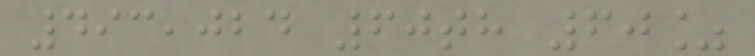493,024 60th 60%
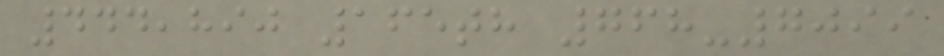444,890 165th 768-7099
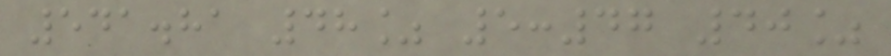541.81 48% 5:47 40%
